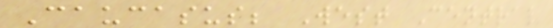Caucasus; West Central
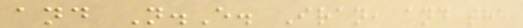and N.E. Iran, and the
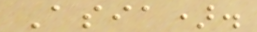Asia).
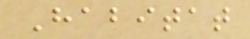Habitat
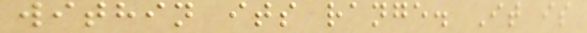within its range. It is
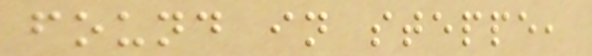found in steppe,
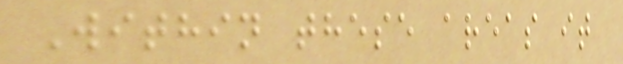Within these areas it
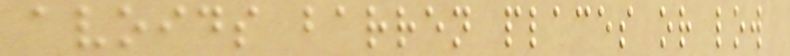avoids barren places or low
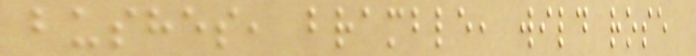bushes, bramble, wild rose
